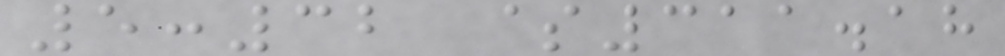5:32 $311.18
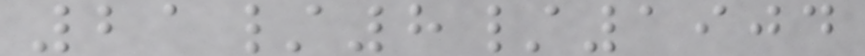21/8/1904
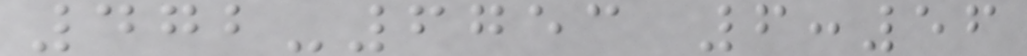472-6753 6:56
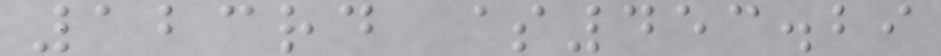123rd $453.29
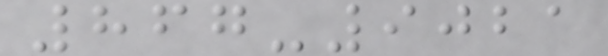867-9021
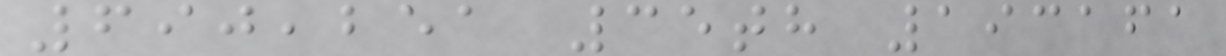690,251 35th 193161
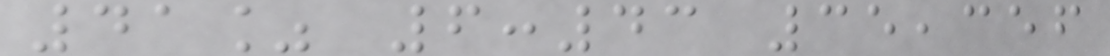41% 6:43 35,356
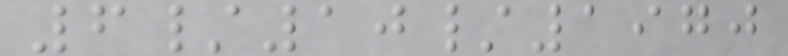6/10/1970
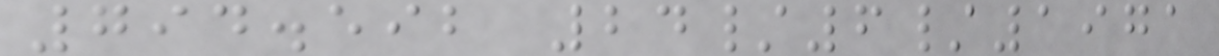794.592 24/6/1971
